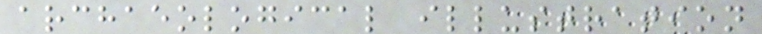archaeological illustration
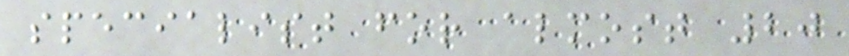specialist for almost 20
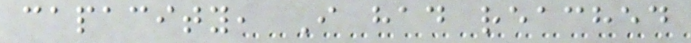capacity, I had reached
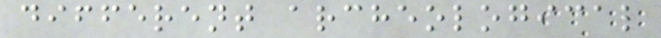different archeological
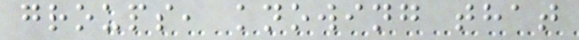groups, knowing that
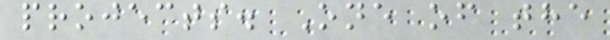projects. One of the
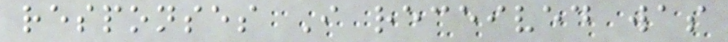responses I received was
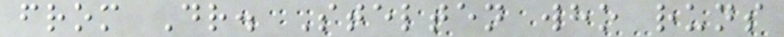from Dr. Stelten who runs
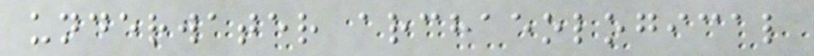underwater archaeological
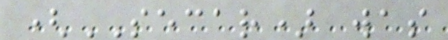(SECAR) was
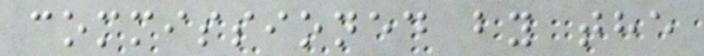commissioned by the
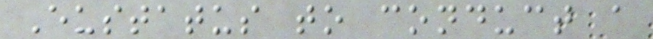Eustatus to conduct a
